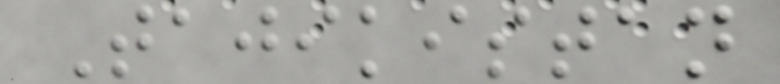Tajikistan
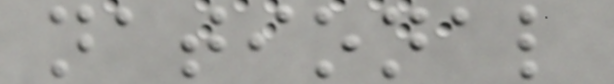national
